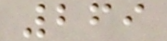269
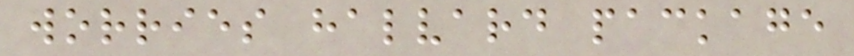worries halvard package
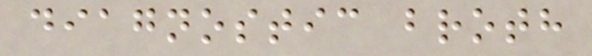diagnostic broth
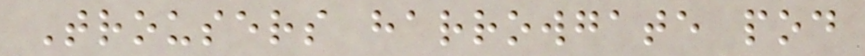Trousers harrowgate pod
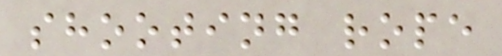shooting rope
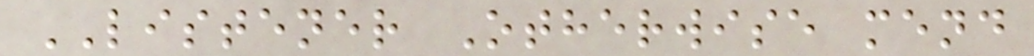LISTENER Otherwise mend
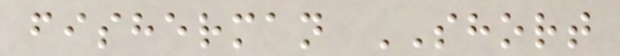fisherman SHORT
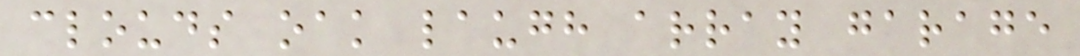clouds oak laugh array garage
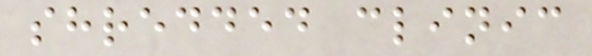shredded clinic
